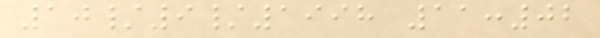10/9/1998 11:02
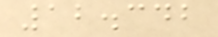12.342
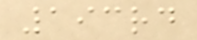193rd
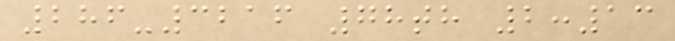286-3216 78th 2:13
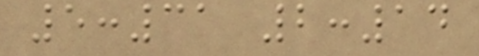5:31 2:14
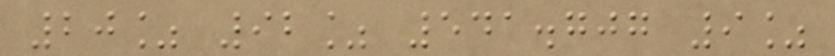20% 92% 541.707 9%
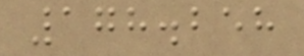178.258
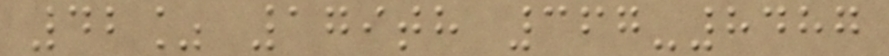42% 179th 367-8487
